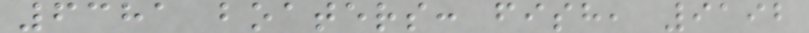6381 boaters: fish, 9192
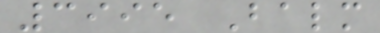3995 Balm
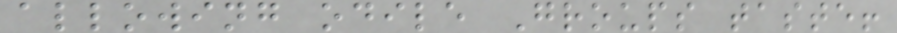allowing odile Groups taste!
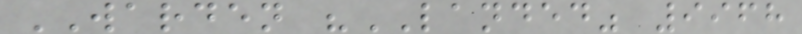WARDEN "LANDED" 9968
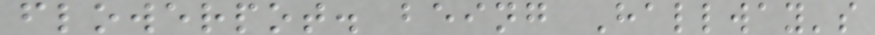flowerpot. being Hallway's
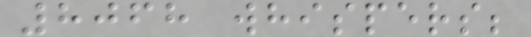8068 whispers;
